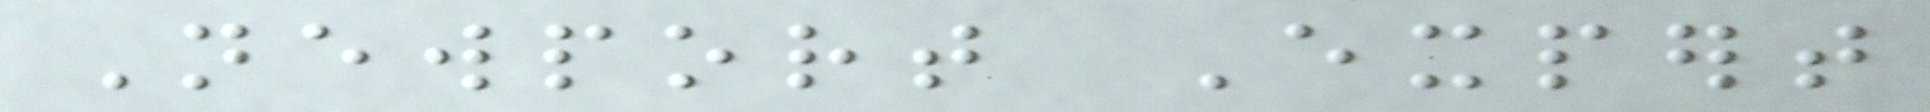Newport Expert
